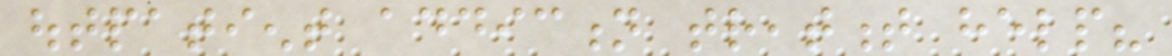outpatient addiction treatment help?
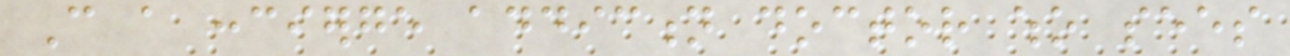Can a concierge addiction doctor who sees
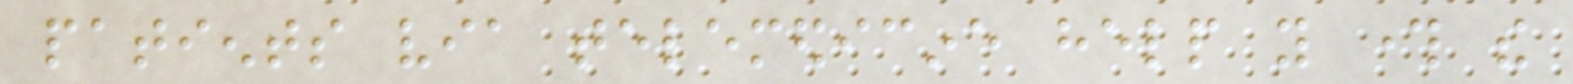patients via telemedicine help you through the
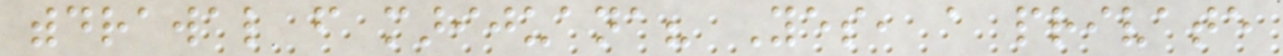withdrawal from marijuana? Yes, a private
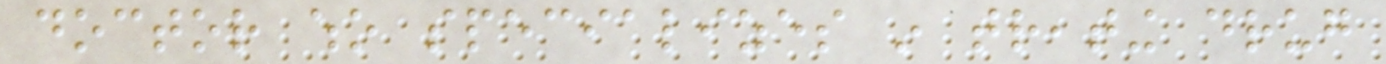doctor who specializes in treating drug
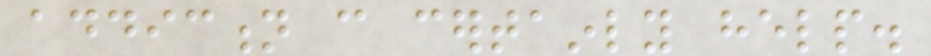addiction can certainly help.
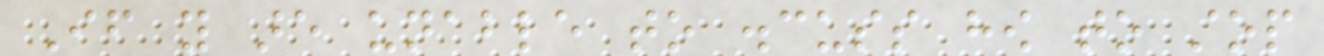If you are unable to discuss how to stop
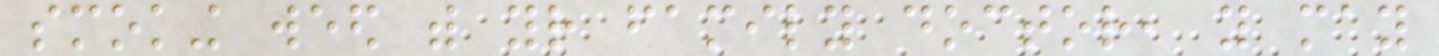smoking weed with your family doctor, you may
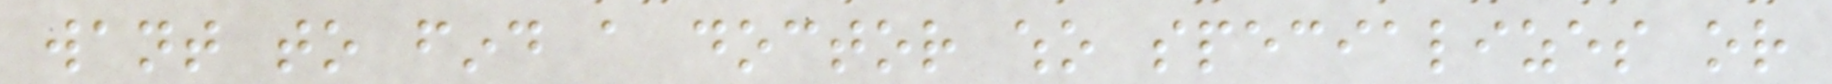want to find a doctor who specializes or
